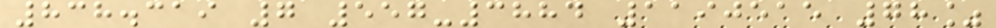838.319 7 557-3884 1190515 78%
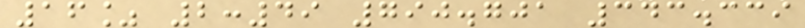16% 2:49 790.701 343.339
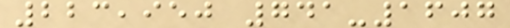223,950 741-1607
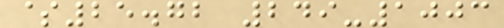$25.72 249-1003
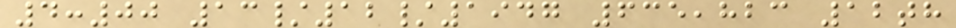4:00 13/12/1947 635,823 12th
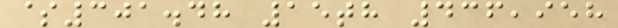$301.48 15th 436,958
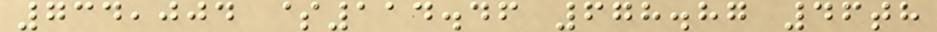734,004 $114.46 678.87 46th
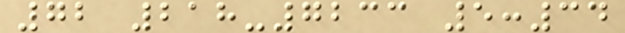72 218-7233 5:34
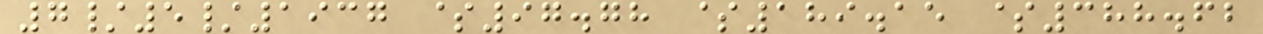7/5/1937 $97.78 $189.15 $388.62
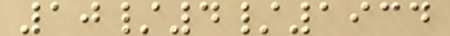10/4/1934
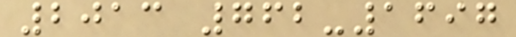2013 762-1697
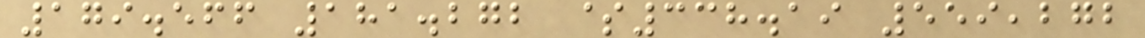179.566 181.272 $338.19 559,272
